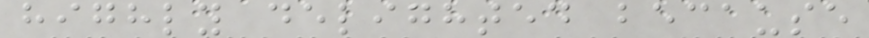highly delighted because
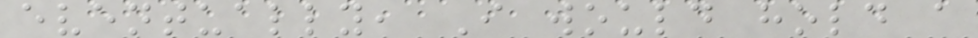eventually, I would hold a
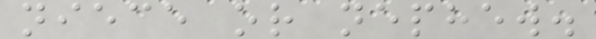niece or nephew.
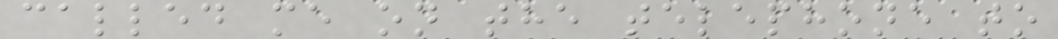called me on the telephone to
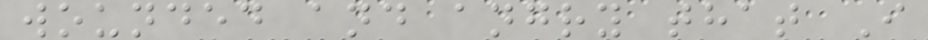wounded and angry that I
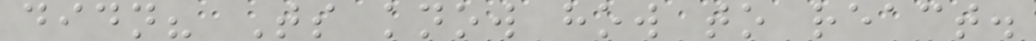didn? Ts know how to react.
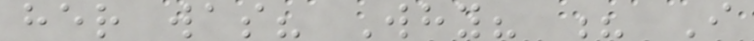her was? Why? ? I
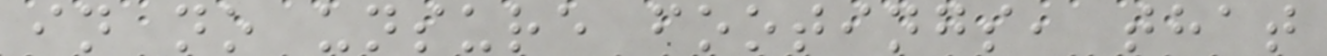in no unsure footings, that
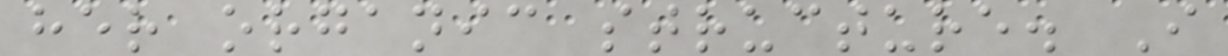her organic structure. I
